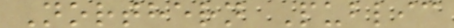Northern Public
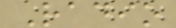Radio
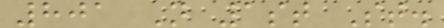801 N 1st St.
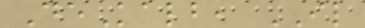DeKalb, IL
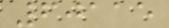60115
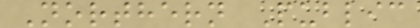Northern Public
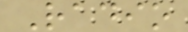Radio
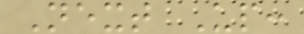Next Up:
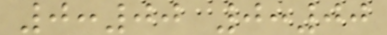0:00 0:00
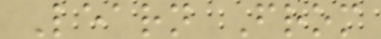Learn From
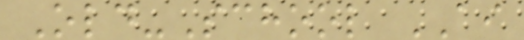Old-School AI
